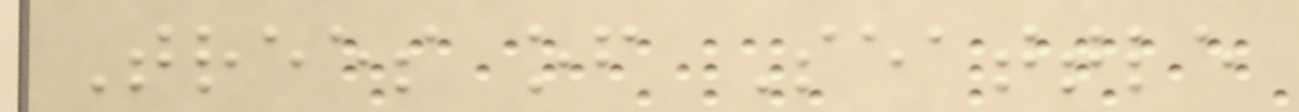Trees of Seattle
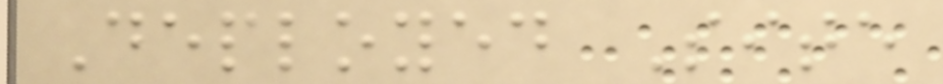Deployed Site
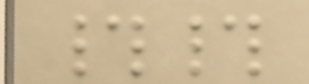##
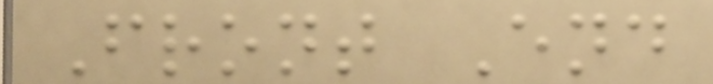Front End
